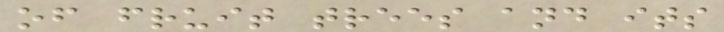of fruit trees and its
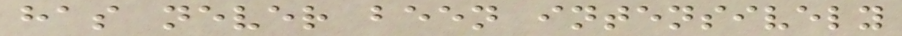has never been intensively
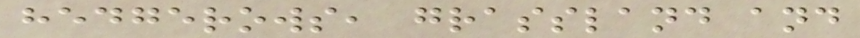hedgerows, grassland and
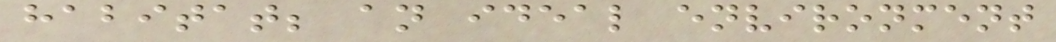habitat; an ideal environment
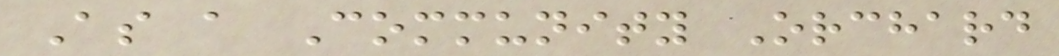As a Community Orchard
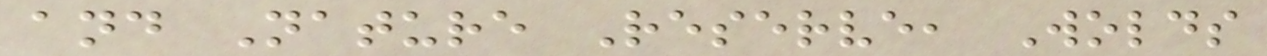and Nature Reserve, Wolds
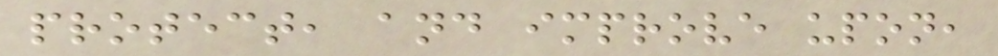protect, and improve upon,
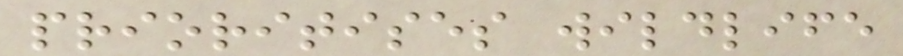prioritises wildlife
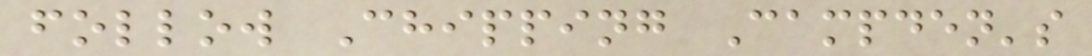follow Chipping Campden's
